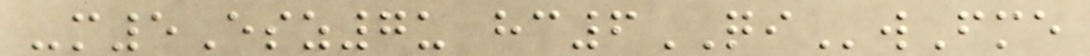-m5Esz7u hc6QIwFme
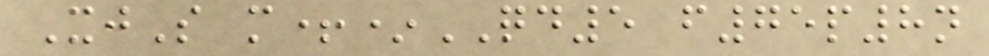XjS m+*QD5 f75p8n
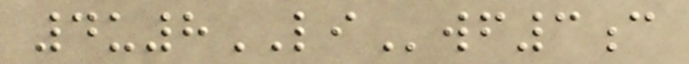4u8LIwf3c
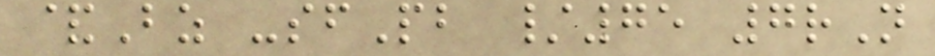&Bz -sfPb /75 7rN
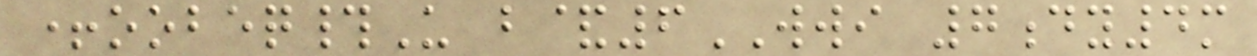+oobeq#U b&6WWI 7dy4m
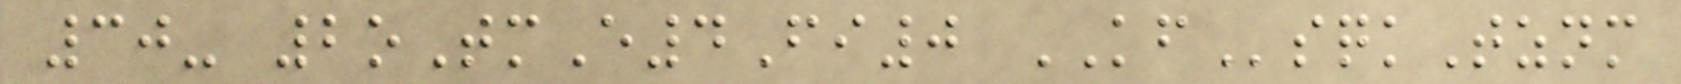30- 2oTmE4Fi0 KFsqkTznm
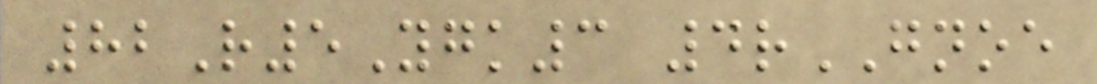82R5Ygk3 4rGNOE
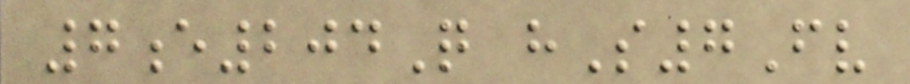7e204Q hS7Fv
